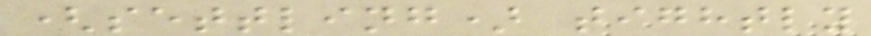(settling) tightly
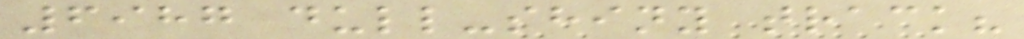6987 dull-shiny track?
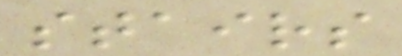stairs
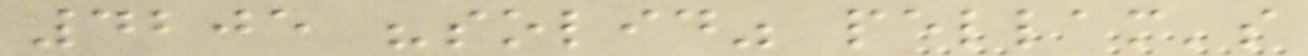4205 "solid" pellam's
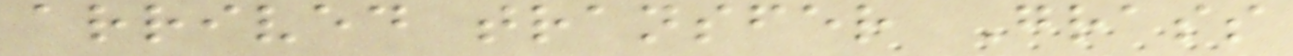arrived transfer Grass
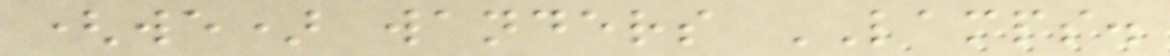(we) wanders LAMPS.
